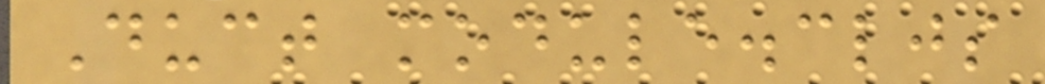Duct module.cljs
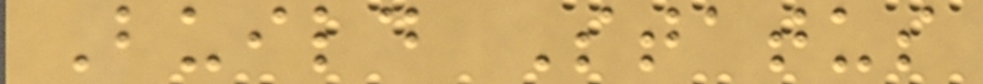Build Status
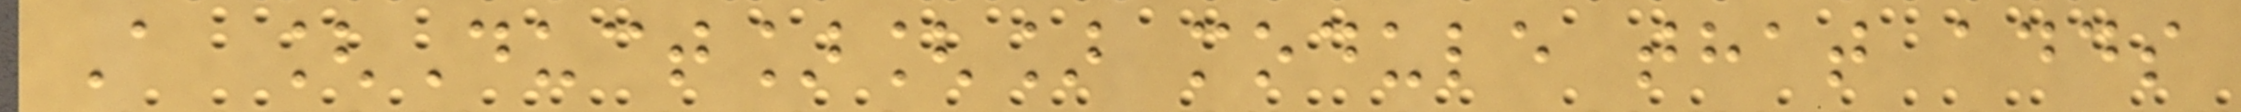A [Duct][] module that adds
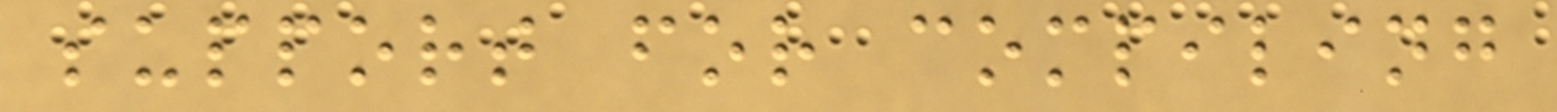support for compiling
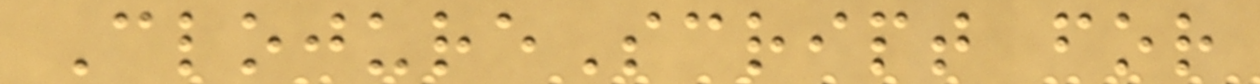ClojureScript for
